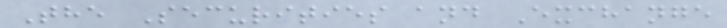The Securities and Exchange
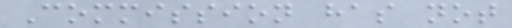Commission has not
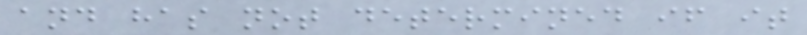and has not determined if it
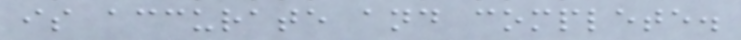is accurate and complete.
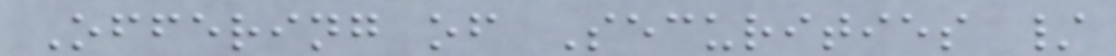Offering of Securities /
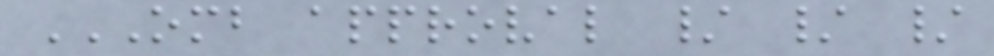OMB APPROVAL / / /
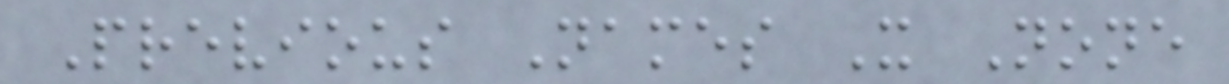Previous Names X None
